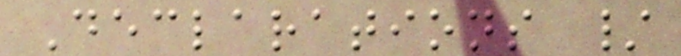Declarations /
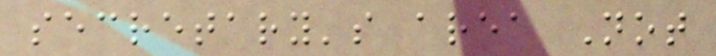secretary's area Not
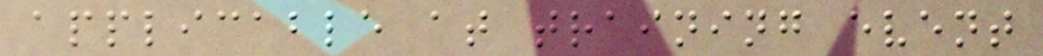applicable at training event
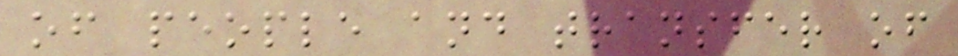of people and transfer of
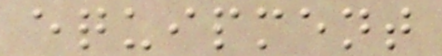equipment
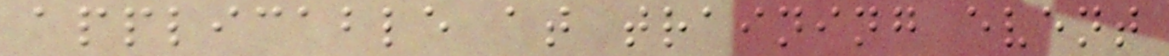applicable at training event
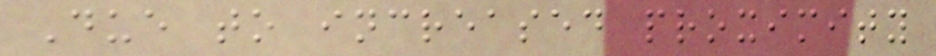Due to increased proximity
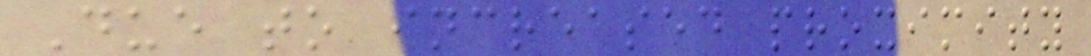Due to increased proximity
